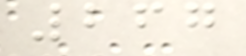267
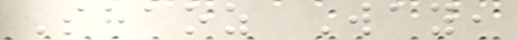Shaoz Way,
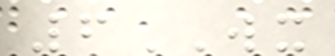6WX
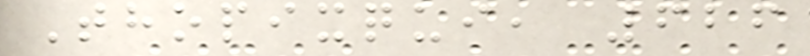Thopixqui, 626
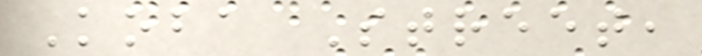Koba Street,
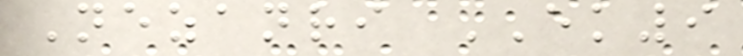Nezanri EK9
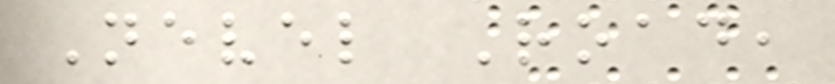Nevel Road,
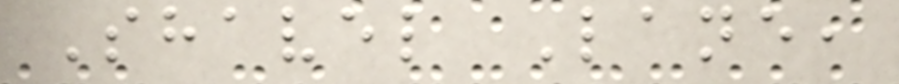Shavel Lane,
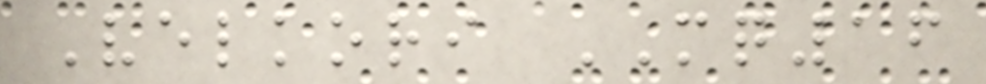Velkori MQ16
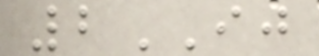2IJ
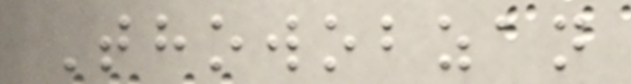Thowobzan
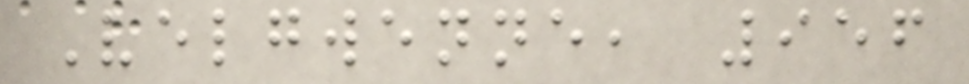Velgwenne, 956
